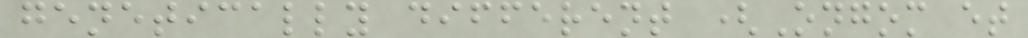genetically different (Ongom et
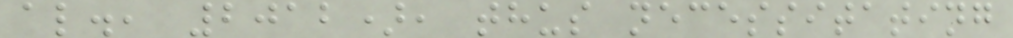al., 2012), thus necessitating
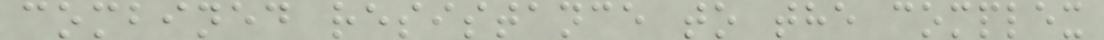combined resistance to the complex
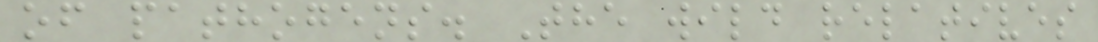of pathogens. The wild relatives
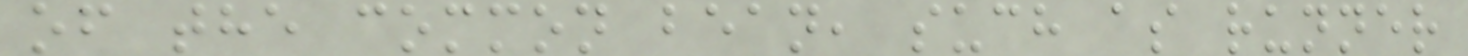of the common bean, such as runner
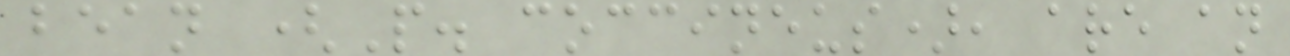bean (P. coccineus), are an
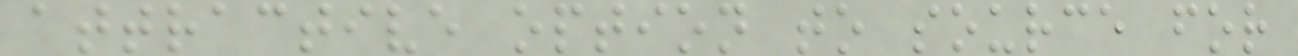attractive option to source for
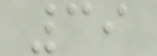39
